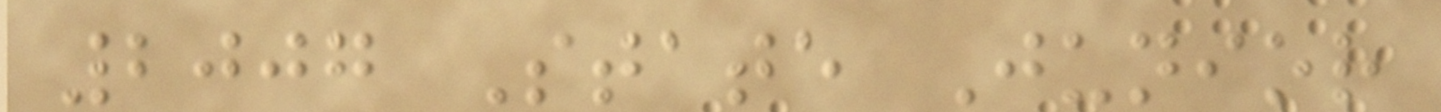2007 State Junior
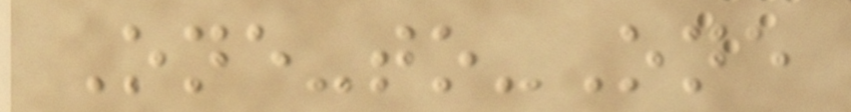One-to-One
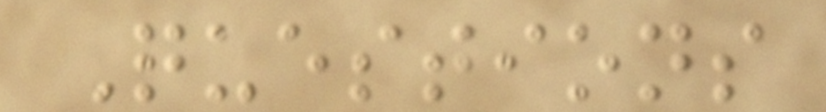Questions
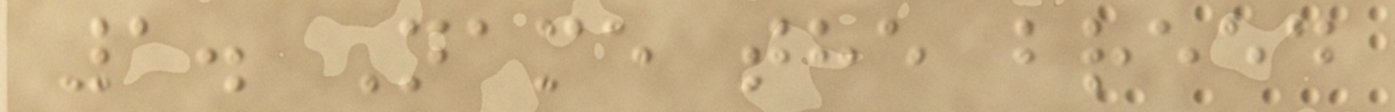1. Name the breed
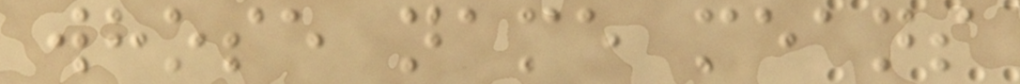whose name means
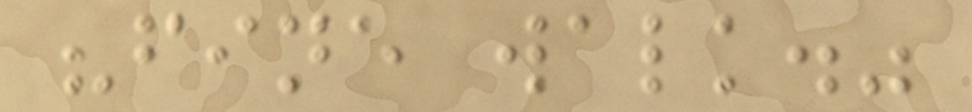"fine walk."
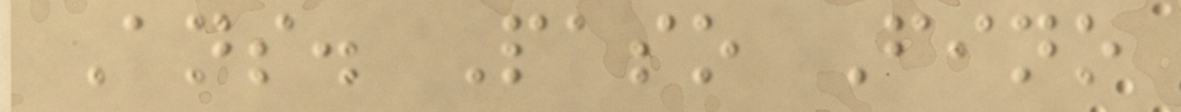Ans. Paso Fino
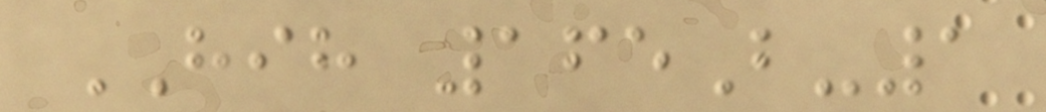HIH 165B-1
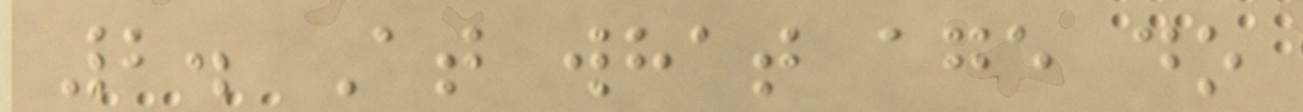2. At what age do
